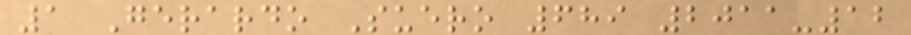1 Gerardo Suero 689 2011-12
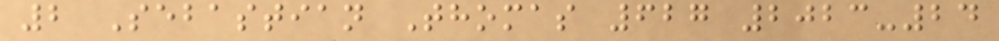2 Sebastian Thomas 627 2023-24
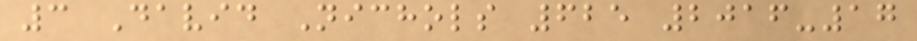3 David Nichols 625 2016-17
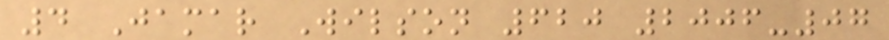4 Jamar Wilson 620 2006-07
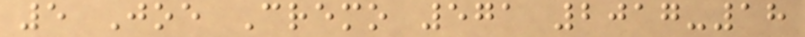5 Joe Cremo 571 2017-18
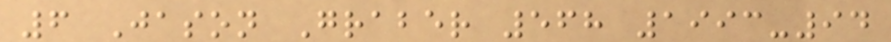6 Jason Graber 568 1993-94
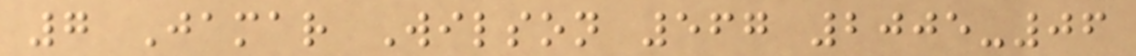7 Jamar Wilson 567 2005-06
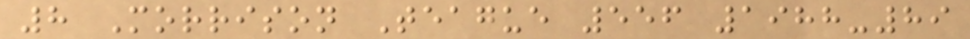8 Morrison Teague 556 1988-89
